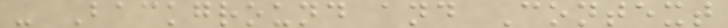- Background and Context
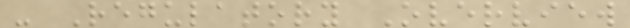- Regulatory Overview
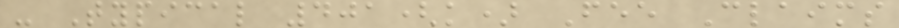- Typical 401(k) Fee Claims
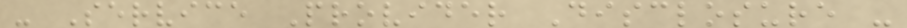- Service Provider Disclosure -
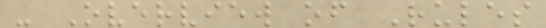- Overview of Rules
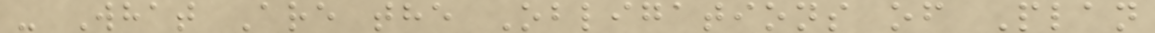- What Are the Obligations of Plan
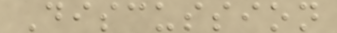Discussion
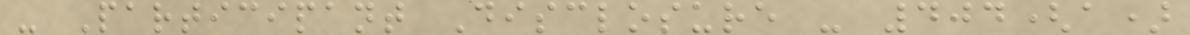- Participant Disclosure - 404(a)
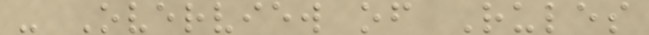- Overview of Rules
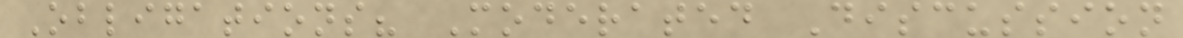Obligations? Moderated Discussion
